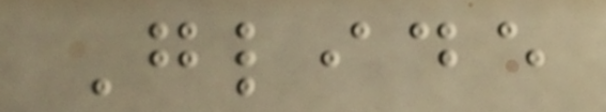Glide
